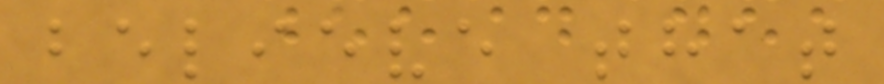believe that
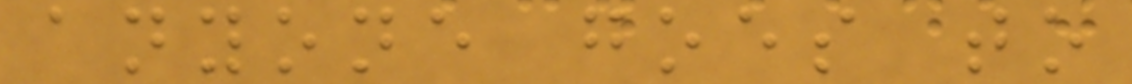anyone goes to
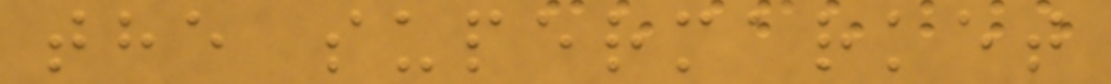the supermarket
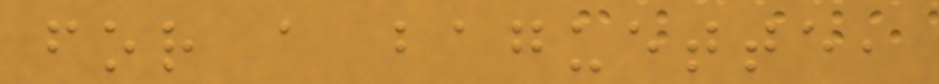for a baguette,
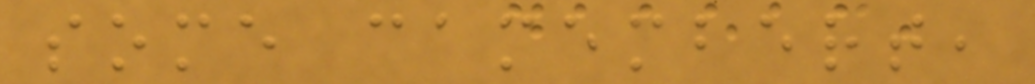some camembert,
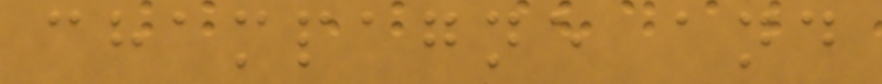champagne and
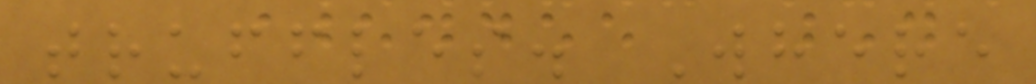truffles. Where
